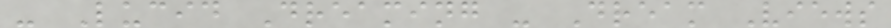- Lucid Dreaming - Dream Views
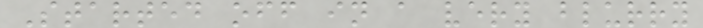Started off in a very blurry
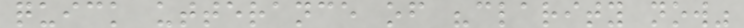quick utterance of "clarity now"
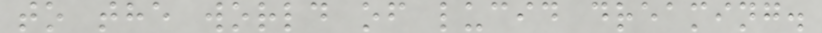to the world of lucid dreaming.
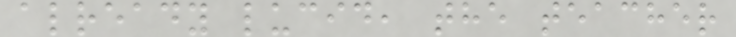already lucid, the teacher
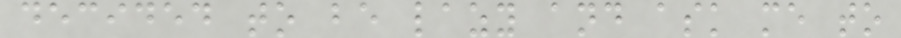decided to be lazy and ask me to
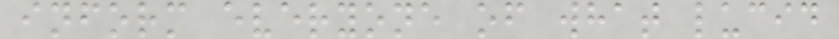inform everyone of what lucid
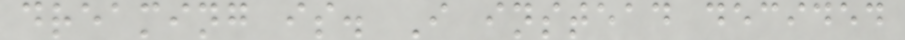dreaming is. I instead decided
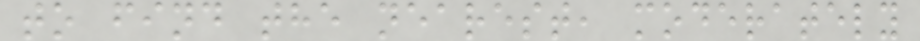to find the nearest, moderately
